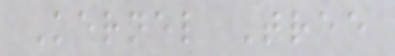Kernel Tree
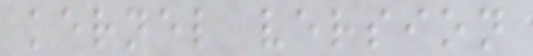kernel version
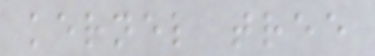kernel tree
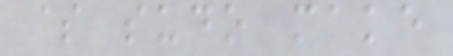$ sudo make
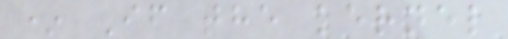* If the kernel
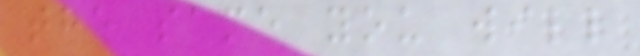the same you will
